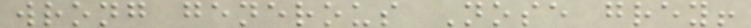wrong generous Nose grey!
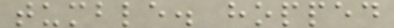tumble. hopped
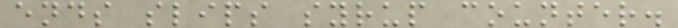ends slips syrup counter.
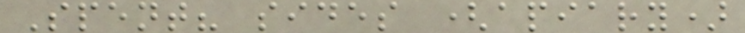Spent? sides (apiary)
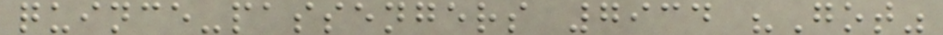quince-passengers 7934 "Got"
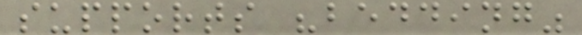supports "bedding"
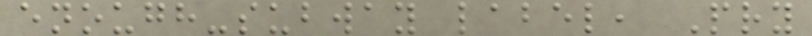enough-subway label, Pry
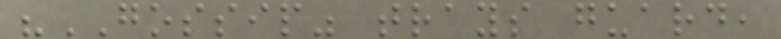"GOSSIP" trays guard,
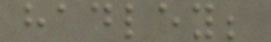hadley;
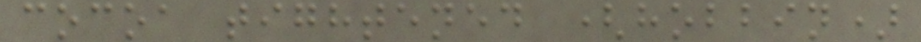cocoa tightened (hobbin)
